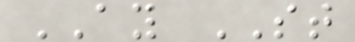AY ST
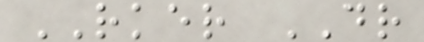RKER DR
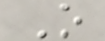O
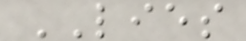LIES
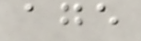age
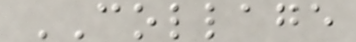COLLAGE
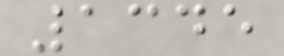1345
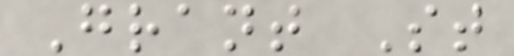Grant St
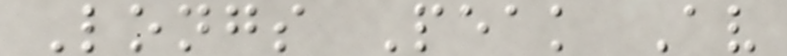Longs Peak Av
